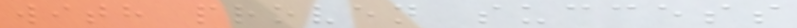with proven success
